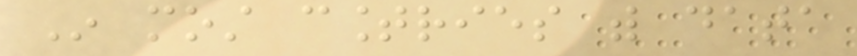In most countries with data
